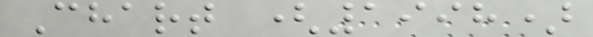Chart (1998)
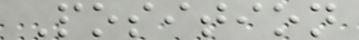Position
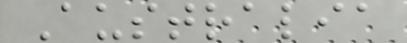Australia
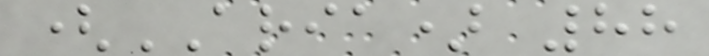(ARIA) 88
